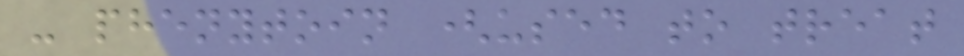- phenytoin (used to treat
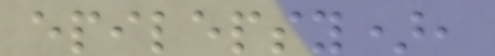epilepsy),
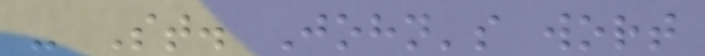- St. John's wort
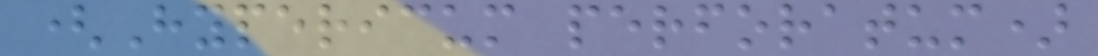(Hypericum perforatum)
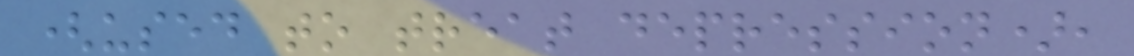(used to treat depression),
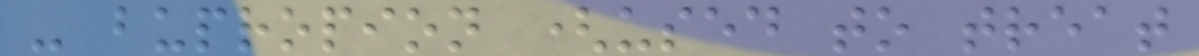- bupropion (used to treat
